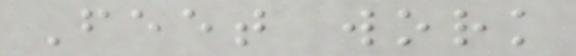Feet work
